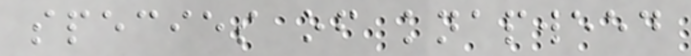species of knapweed
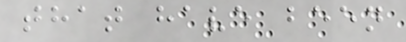that have been
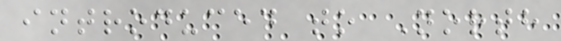introduced to North
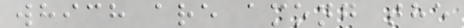which are among the
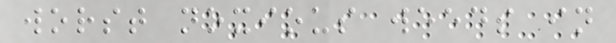worst noxious weeds in
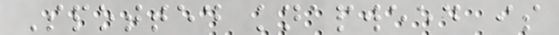Spotted knapweed is
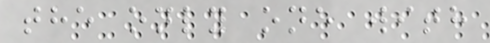the only one with
